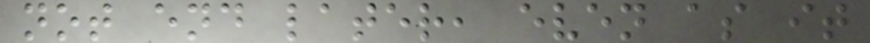not end later, even as it
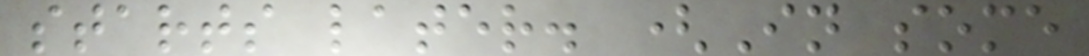starts later. (In some
